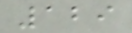129
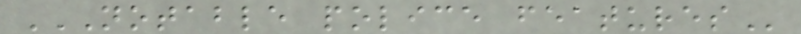NOTABLE POLICE FEATURES
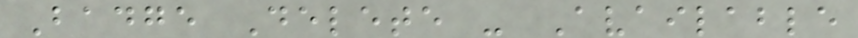Badge Delete - Available
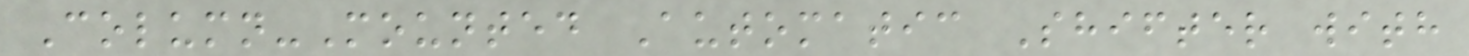Column-Mounted Automatic Shifter with
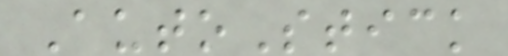AutoStick
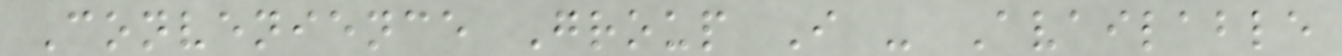Convenience Group I - Available
